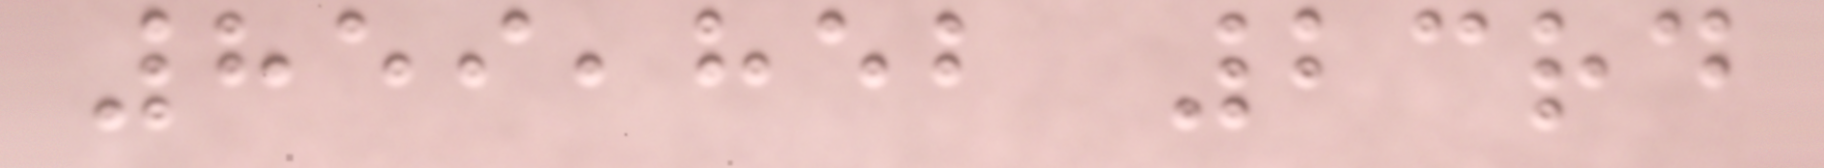859,852 23rd
